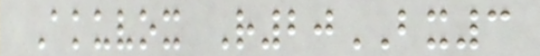Akuvox R20BX3
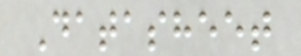Datasheet
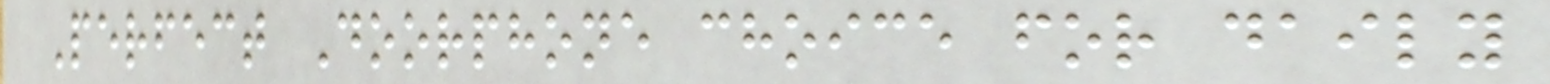Perfect Doorphone choice for daily
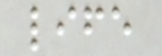life
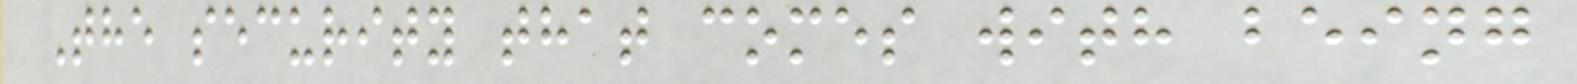The security that comes with being
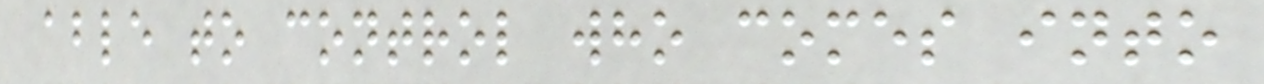able to control who comes into
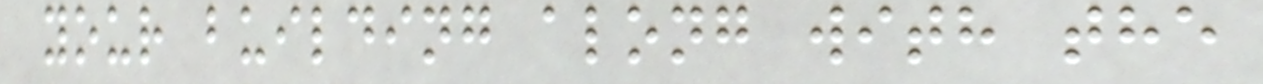your building along with the
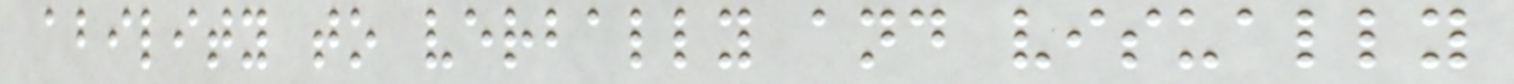ability to verbally and visually
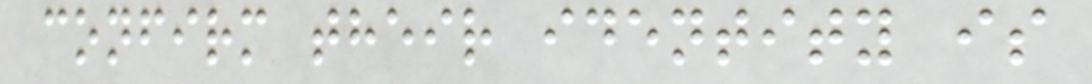confirm their identity is
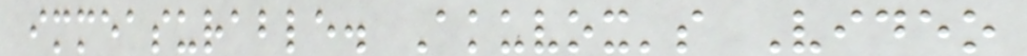immeasurable. Akuvox's Video
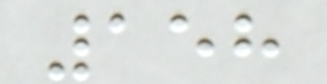158
